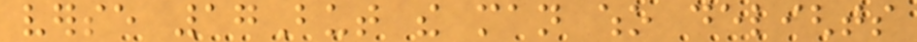verse 17But the man who delights
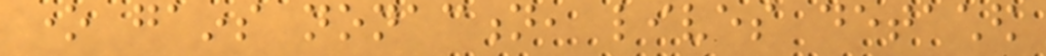one gains nonaction, lives detached
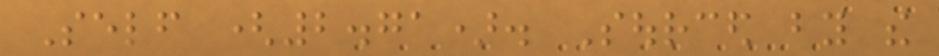Self (2.71). Sourced by the
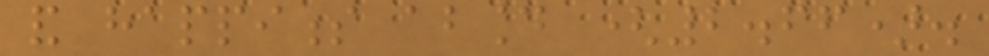and happiness abound (2.66).
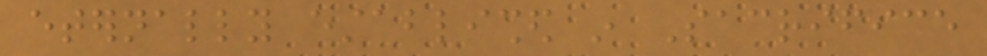eternally established in Sacrifice
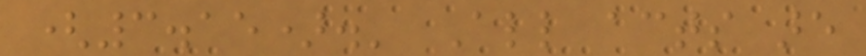(3.15).' All acts are
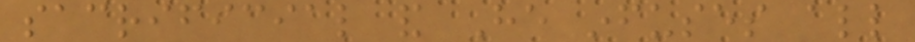sacrificial and He infuses all
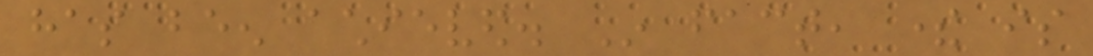has been achieved. In fact, there is
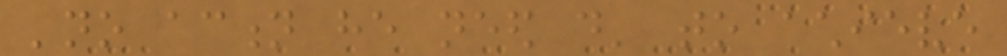'no action he need do' to achieve
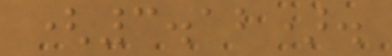(3.12).
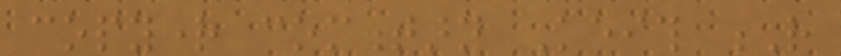copyright commentary Keith R
